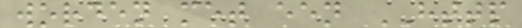worden met een HTTP
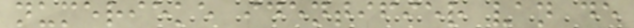numerieke identifier van de
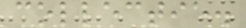collectie.
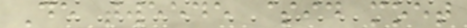De tweede $id moet
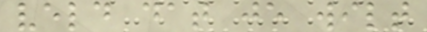veld dat je wilt
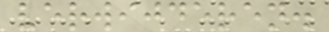verwijderen.
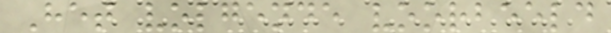Het volgende voorbeeld
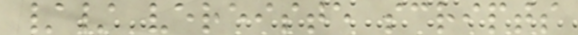// vereiste scripts
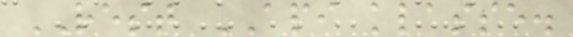REST API klasse.
